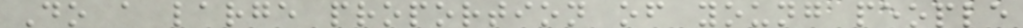Do a large proportion of young people
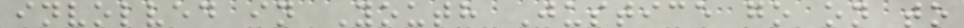involved in Youth Justice go on to
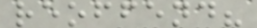reoffend?
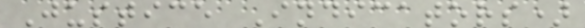Justice Indicators)
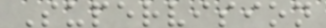Supervision
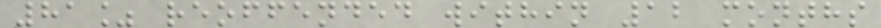81% reoffended within 12 months
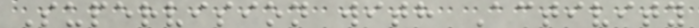Supervision with Activity
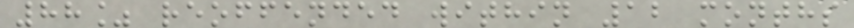88% reoffended within 12 months
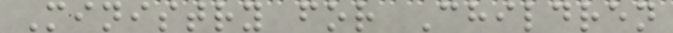Ministry for Children
